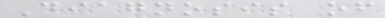Diagnosis of
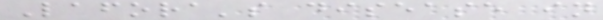Lafora's disease in
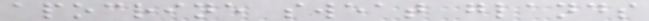apocrine sweat glands
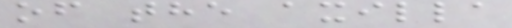of the axilla
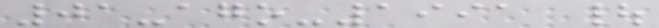01-ago-1991 |
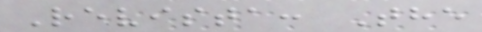Revista: The
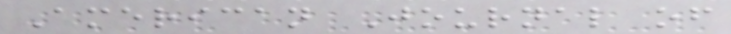American Journal of
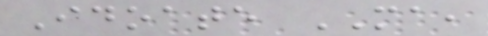Idoate MA,
